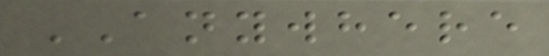ANYWHERE
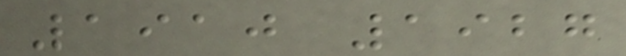1910 1927
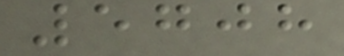5708
